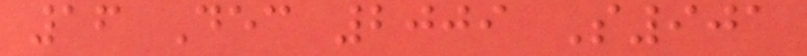16 Dec 2009 S901
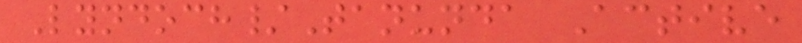Lyndoch/Tanunda Active
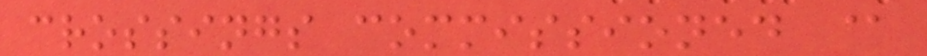crossings commissioned @
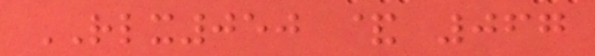RLX050 & 067
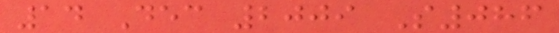14 Dec 2009 S086
